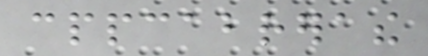cppcabrerathe
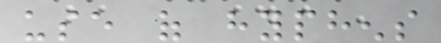use of hyphens
